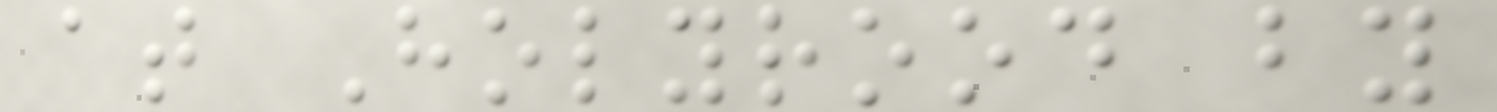at Holyrood by
